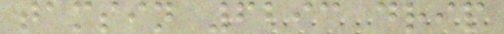tamsin 6293 drip
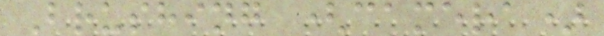Brushing (camera)
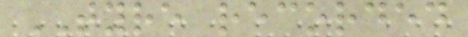TYRE recorded
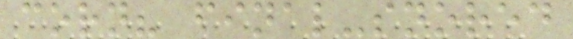corn? final-snored
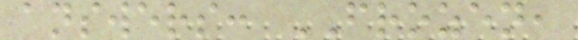answers: FROZEN,
